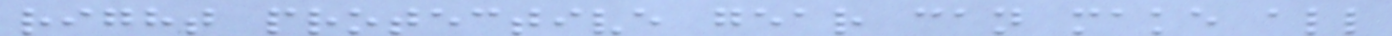right protective gear can make all
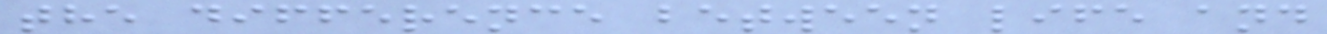the difference between life and
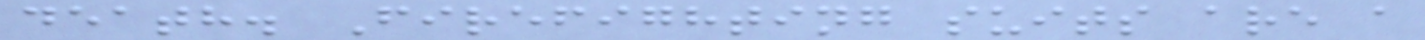death. Firefighting suits are a
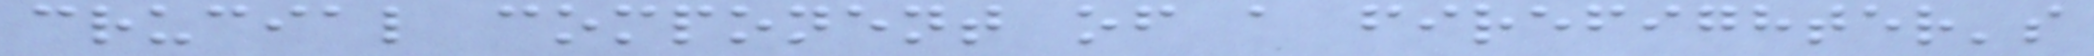crucial component of a firefighter's
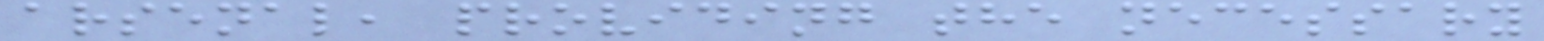arsenal, providing the necessary
